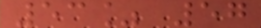53% 57
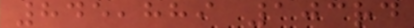845,889 103rd
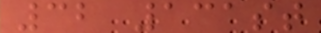32 131st
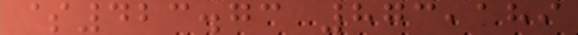$423.73 873,189
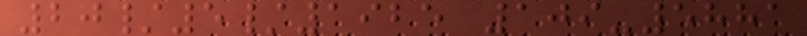20/5/1925 109-5881
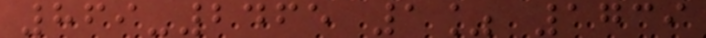869-2465 1% 1739
